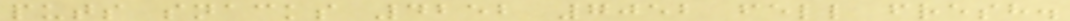puts snacks 4252 7052 fell fresh.
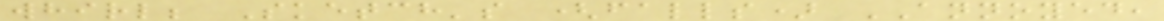whirl; Sketch's (falls) ANNOYED,
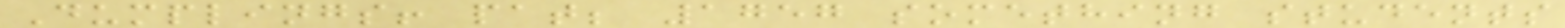Dumplings! pat; 1757 something students
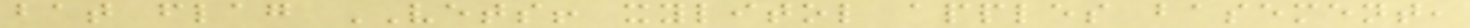bat flag VETS! xylitol apples basement,
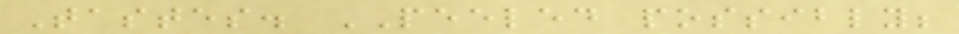Tastes. PEELED possibly;
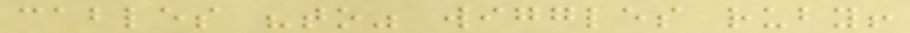cables "to" wiggles ruby!
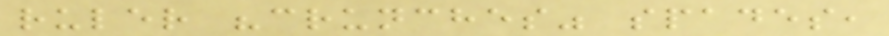ruler "crunches" spades,
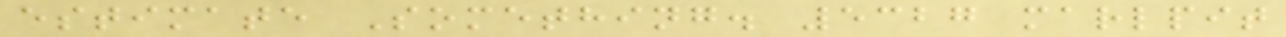estimate Something. 5327 marlpit
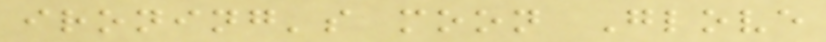ironing's moon Glove
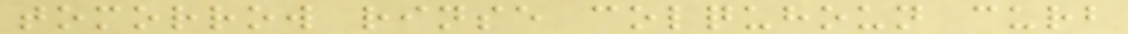tomorrow rinse colquhoun curb
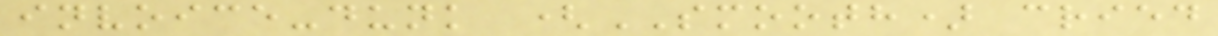invoice-dunk (SMOOTH) cried
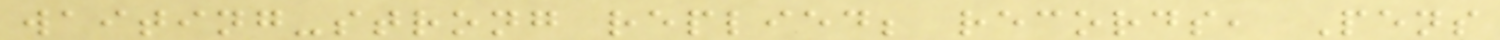waiting-strong replied; records, Pens
